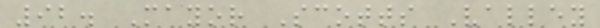92. Mayor Scotts Valley
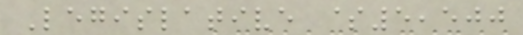Legislative $5,500
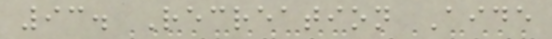93. Recreation Aide
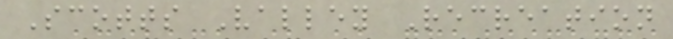Scotts Valley Recreation
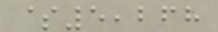$5,268
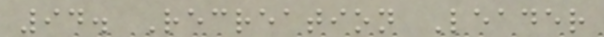94. Recreation Leader
